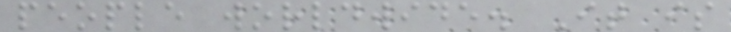people worldwide. It is
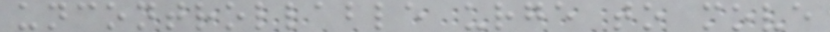uncontrollable urge to move
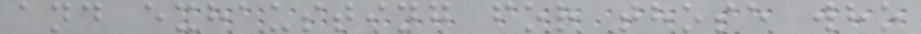and exhausting for those who
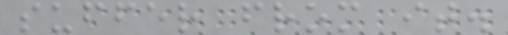suffer from it.
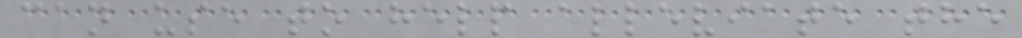can use to help alleviate the
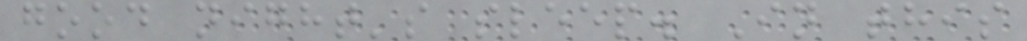good night's sleep. In this
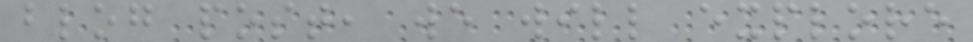blog post, we will explore
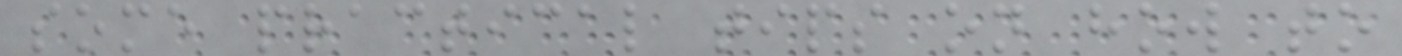some practical tips on how to
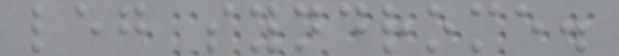leg syndrome.
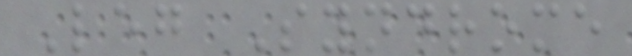Leg Syndrome
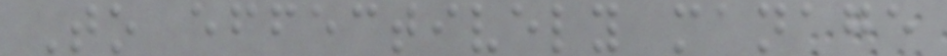To effectively manage
